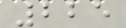225
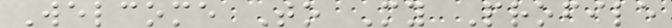Welcome To My Profile
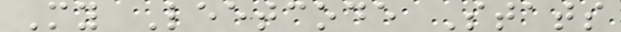My Leetcode Stats
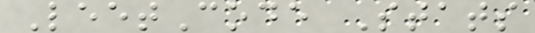LeetCode Stats
